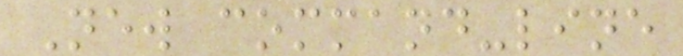New command-line
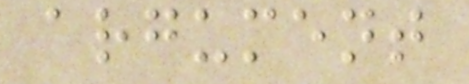argument
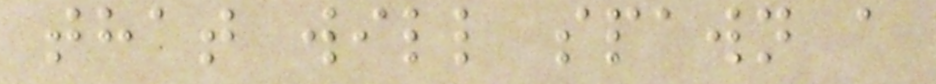that will spawn a
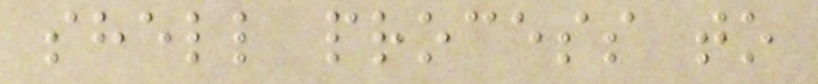shell process to
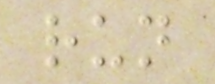run
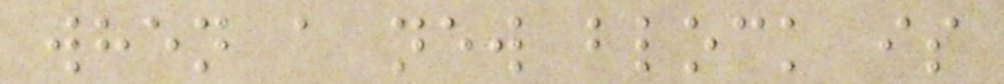when a new block is
